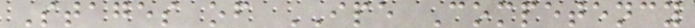Stages of IPE Competency
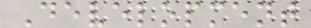Development
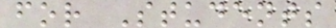for Students
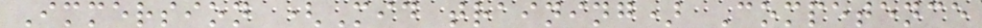Immersion (Mid training) Competence
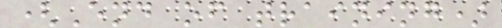(End of training)
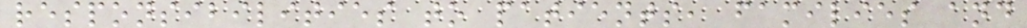responsibilities to patients, families and
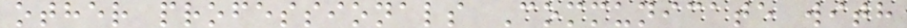other professionals Communicate with
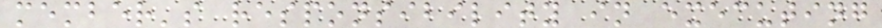member's responsibility in executing
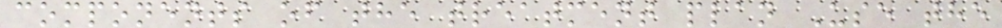components of the treatment plan Use the
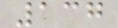137
